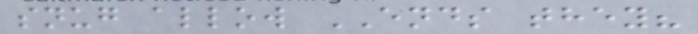snug allow ENDS they?
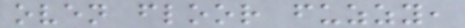oven floor fuzzy,
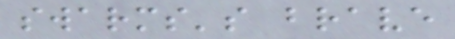swarms's brave
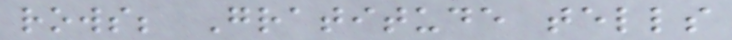rows; Gratitude tells
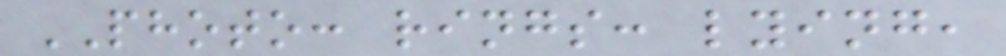PHOTO: rings: lying,
